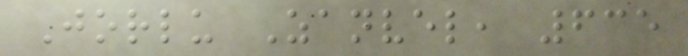Jorlu Zanvel, 635
